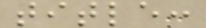title:
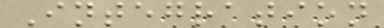Integration
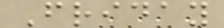Friday
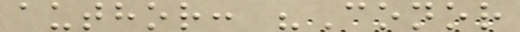author: "Conor
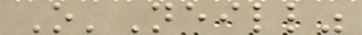O'Neill"
